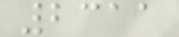2311
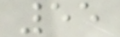55
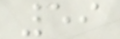59
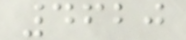4620
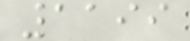1199
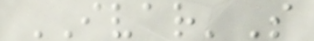IVAR'S
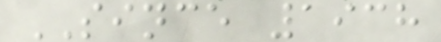SINCE 1938
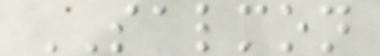SALMON
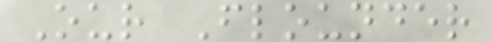Our Flounder
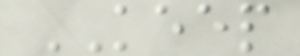KEEP
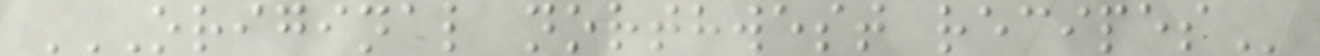ORIGINAL NORTHWEST RECIPES
